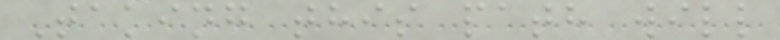Taking this path will
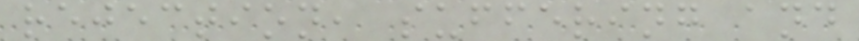rejection, suffering and
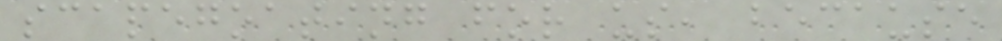scapegoating for us, because
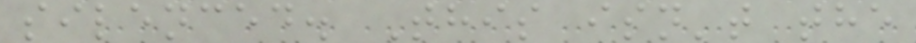silenced. This isn't the
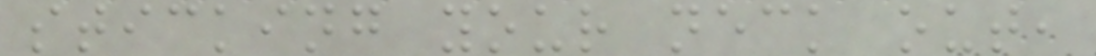sticking your neck out,
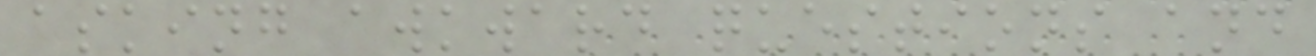asking awkward questions and
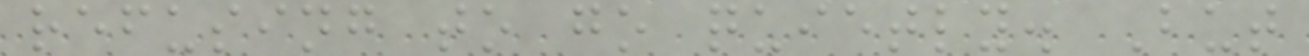refusing to go quietly. But
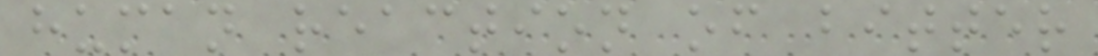human reaction of bitter
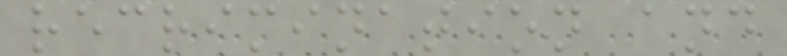recrimination and
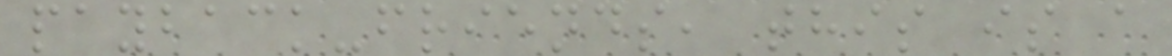payback-friends, this is a
